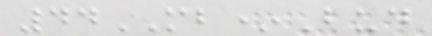44MB*Bud
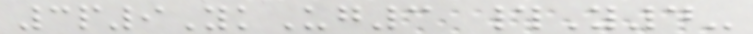3p9YkUg3 #Y4-
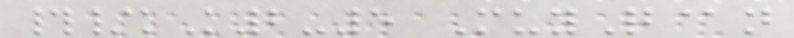#/kK2-5 MuyQ@n
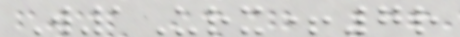W1Urx+7r
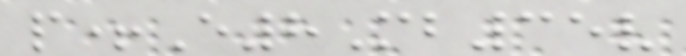p+E8Mb35v
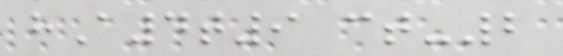hA4t9 ct-2
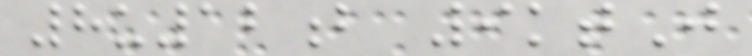8u12b 9ktJ
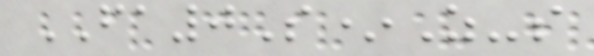FA0S*Z-s
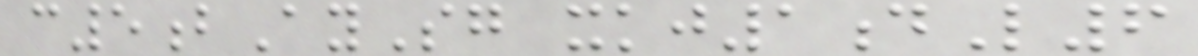c5bAySg xkj1dL6
